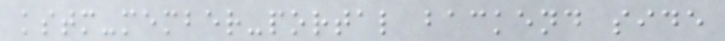kstm-member-portal backend side
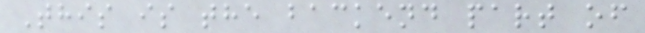This is the backend part of
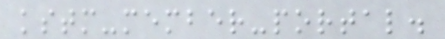kstm-member-portal.
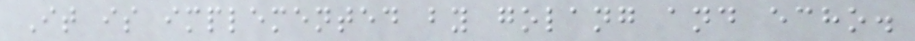It is implemented by golang and echo.
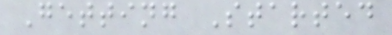Getting Started
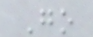Go
